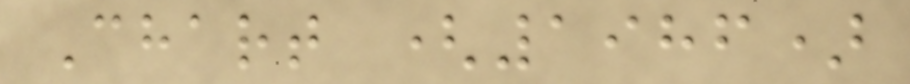Chart (1986)
